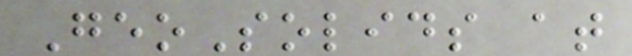GeoSolids at
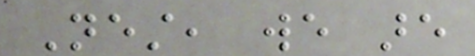Nest, we are
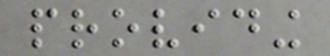providing
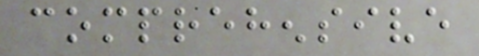comprehensive
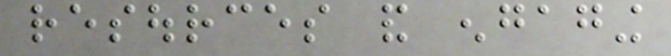resources and engaging
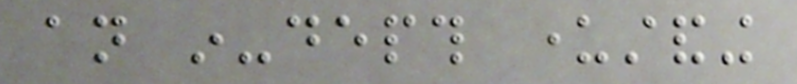an in-depth understanding
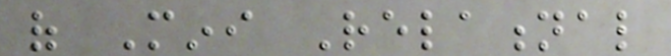of Mini Relational
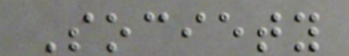Society
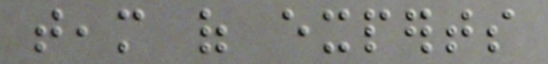team of experts
